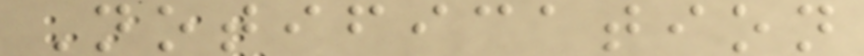Notification
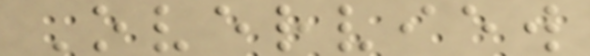Overview
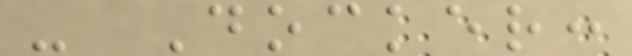- Docker:
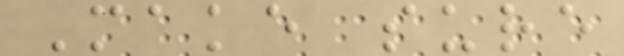Make sure
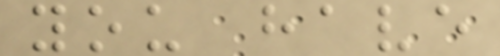you have
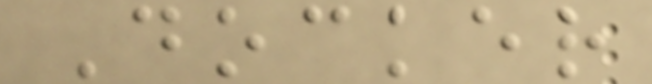Docker
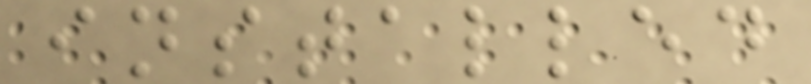installed
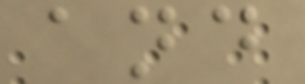and
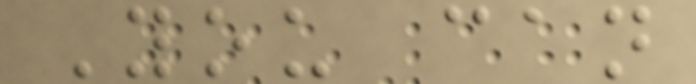You can
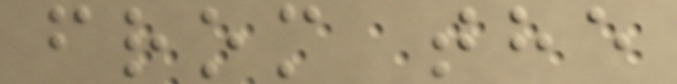from the
